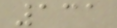131
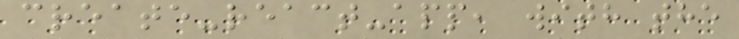create-react-app, with the
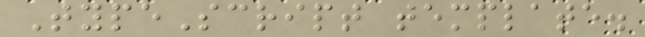TypeScript template.
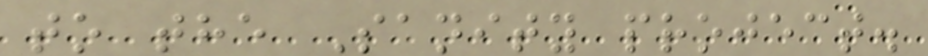to the Sanity project.
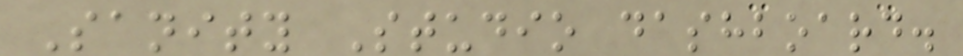Sanity Studio dashboard.
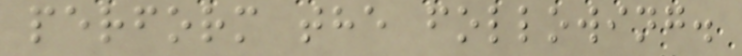perform the following.
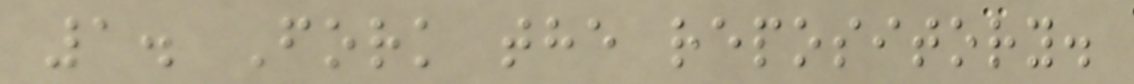1. Fork the repository.
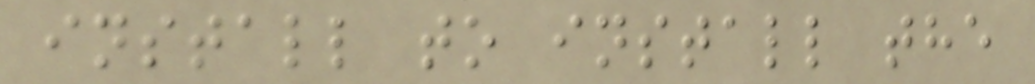install to install the
